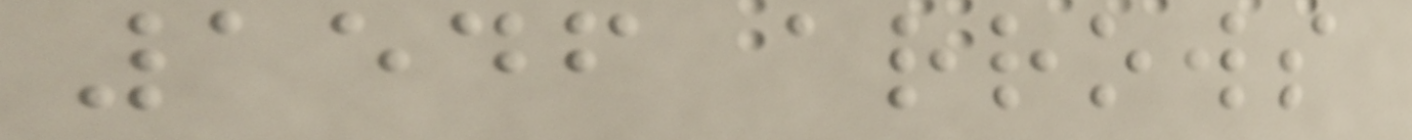1546 arrows
